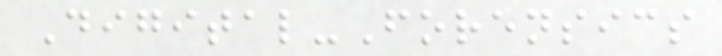Digital-Forensics
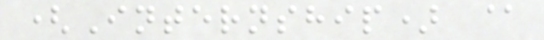(Internship) @
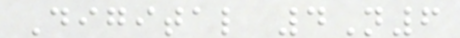Digital 4N6
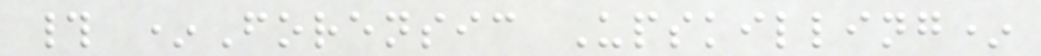# *Forensic Upskilling*
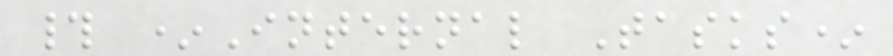# *Internal Tasks*
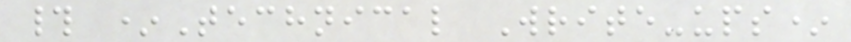# *Technical Write-ups*
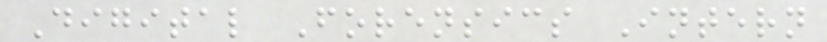Digital Forensics Intern
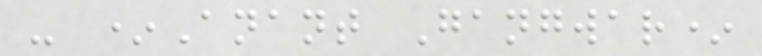- *Anant Gangwar*
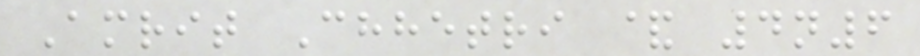Amrit Chhetri & 4n6
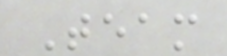Team
